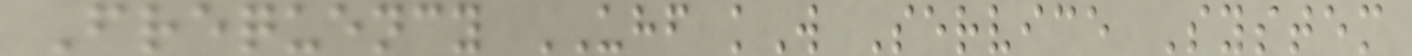Frequency UHF kW Service System
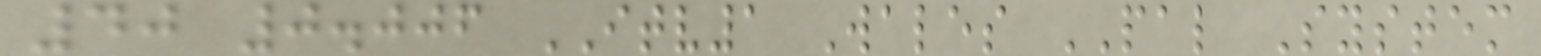40 0.006 ITV1 Wales PAL System
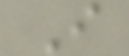I
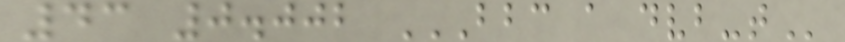43 0.002 BBC A DVB-T
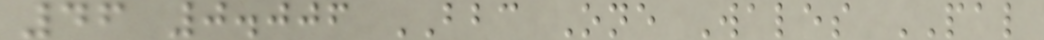46 0.006 BBC One Wales PAL
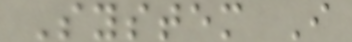System I
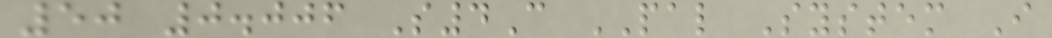50 0.006 S4C PAL System I
